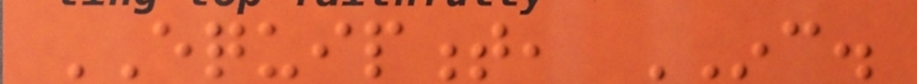EQUIPMENT, INC.
